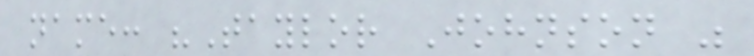name: "Taylor Johnson "
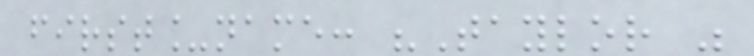first_name: "Taylor "
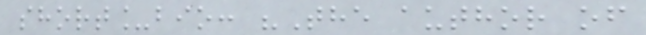short_bio: "The author of
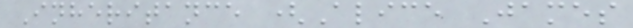Inheritance (Alice James
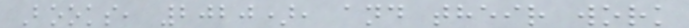Books, 2020), and their work
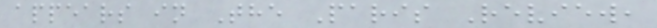appears in The Paris Review,
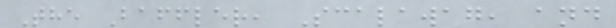The Baffler, Scalawag, and
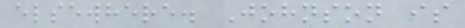elsewhere. Johnson is
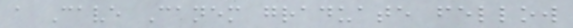a Cave Canem graduate fellow
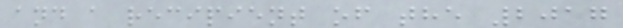and a recipient of the 2017
